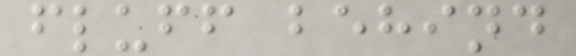fluff behind
